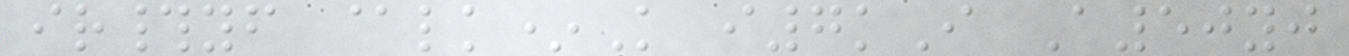ir#yf @lk*K i7kI A50yj
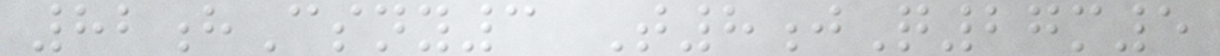82hCsny3 T8jQ27m5
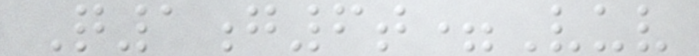Q1g6t=Vuv
